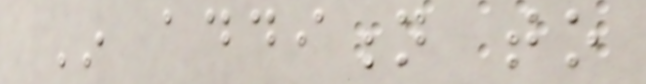In addition to
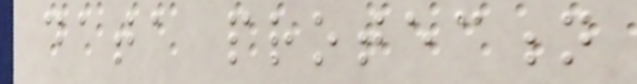data protection
